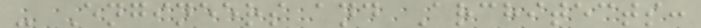- Engineers and Architects:
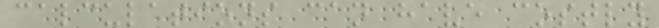calculations can have costly
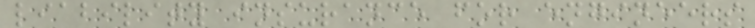liability insurance for engineers
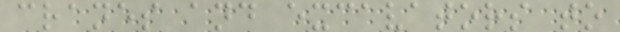cranes and excavators to
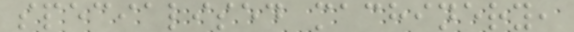specialised machinery,
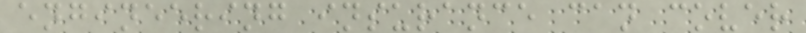engineering insurance can cover
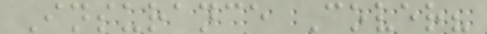Insurance Cover?
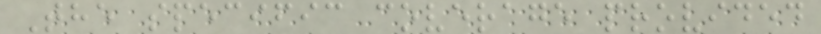The specific coverage provided
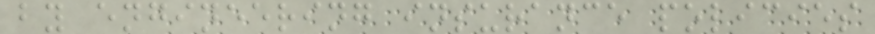by engineering insurance policies
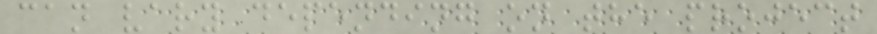can vary depending on the project
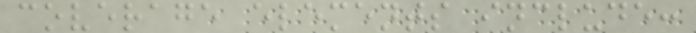coverage elements include:
